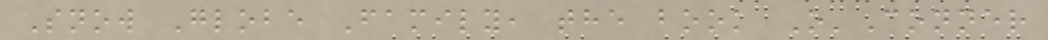Snow Globe Family, the book O'Conner
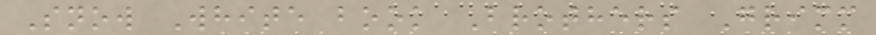Snow White book Brothers Grimm
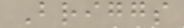Briggs
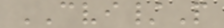CVI/P
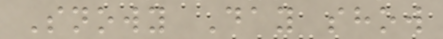Snowy Day show
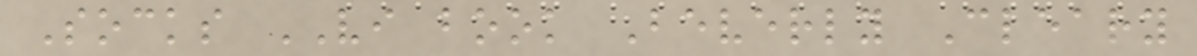Socks VI book Beverly Cleary
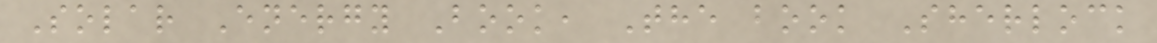Solar Energy Book, The book Sherlock
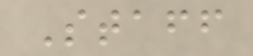Staff
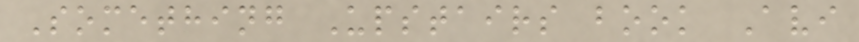Something Upstairs book Avi
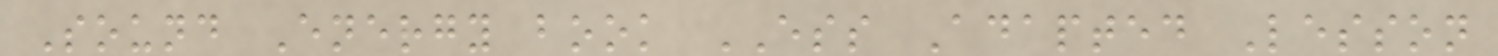Sound Energy book ESS Adapted Lesson
